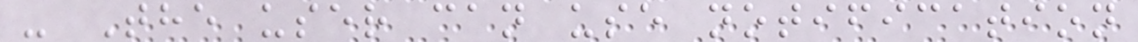- The user can use notification
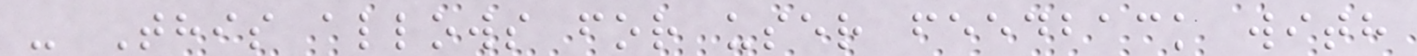- This allows for user feedback with
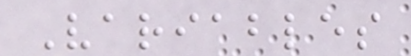Variables
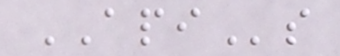APIs
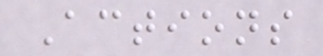Actions
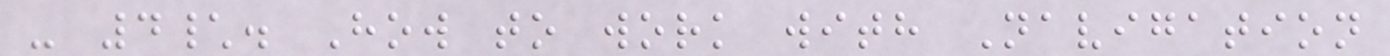- 4\. How to work with Navigation
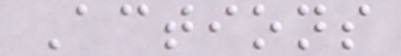Actions
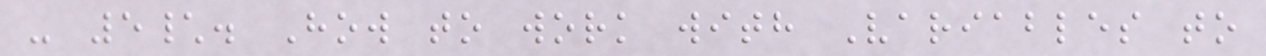- 5\. How to work with Variables to
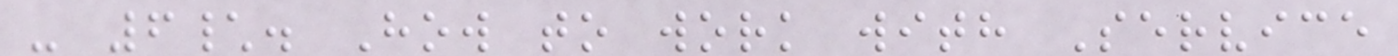- 6\. How to work with Service
